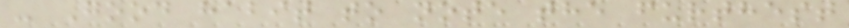- Good habit to note the furthest
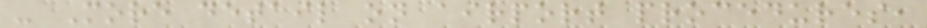- More detail on airport procedures,
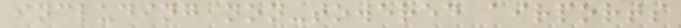including non-towered airports
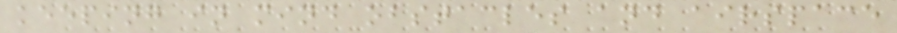keeping in mind obstacles and airspace
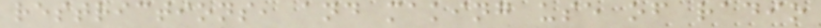restrictions, and making use of radio
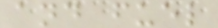and fuel
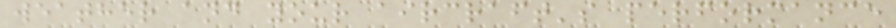weather and your aircraft's performance
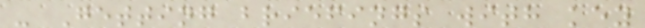- Getting briefings with key
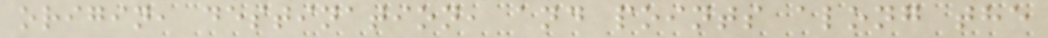origin, destination, and points along the
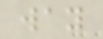way
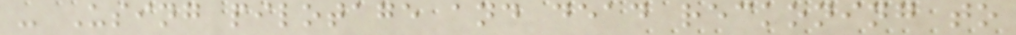- Using pilotage and dead reckoning to
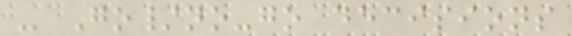- Go/no-go decisions
